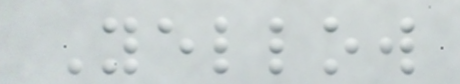Yellow
